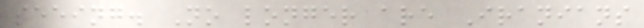seeing. No longer are Iranians
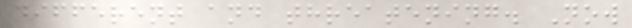different and threatening. Now
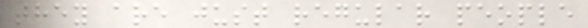they are just regular people
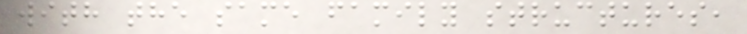with the same family structures,
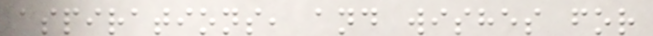aspirations, and wishes for
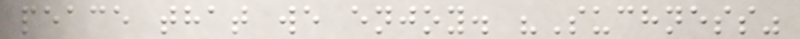peace that we enjoy. "Suchness"
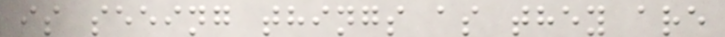is seeing things as they are
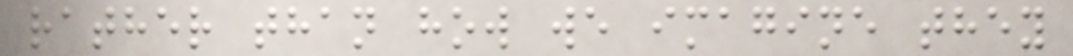rather than how we imagine they
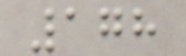178
